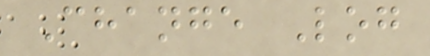Change Log
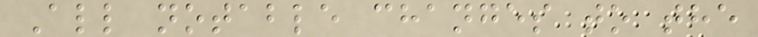All notable changes to the
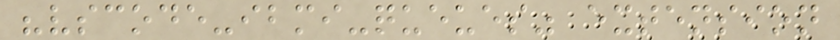"vscode-ibmi-queues" extension
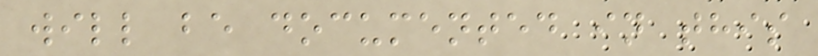will be documented in this
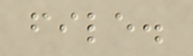file.
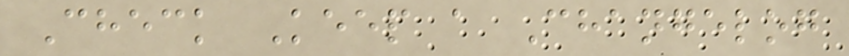Check Keep a Changelog
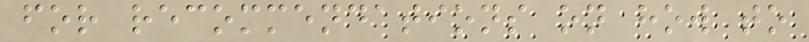for recommendations on how to
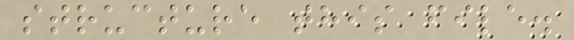structure this file.
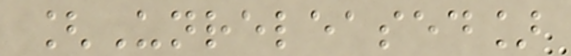[Unreleased]
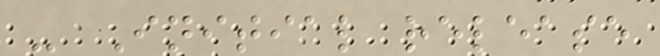- Initial release
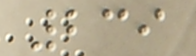239
